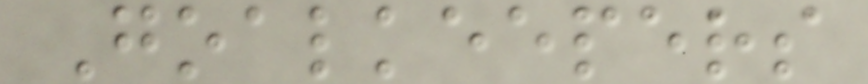Goalkeepers
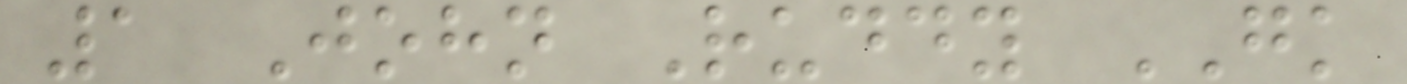1 John Ruddy GK
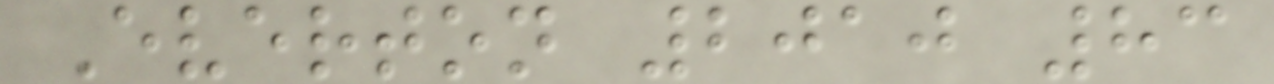Everton 2010 83
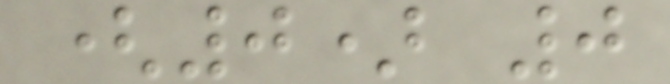(0) 0
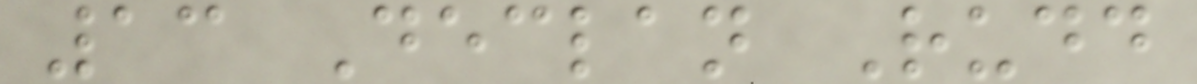13 Declan Rudd
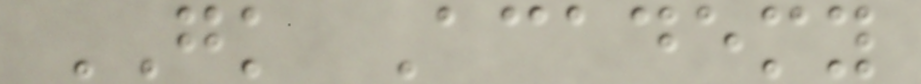GK Academy
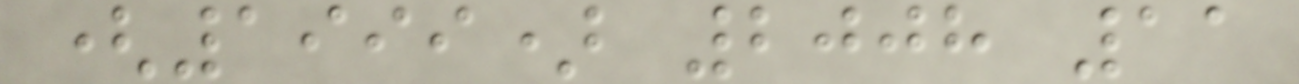(1999) 2008 11
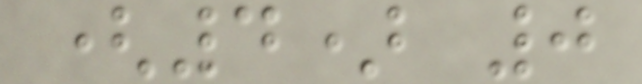(4) 0
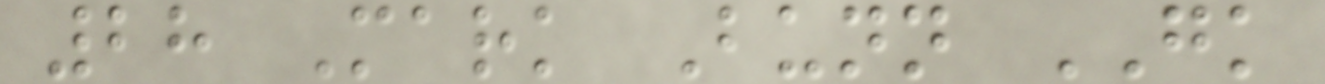28 Mark Bunn GK
